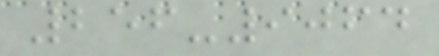256-9064
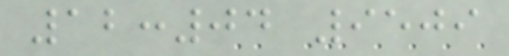12:04 9509
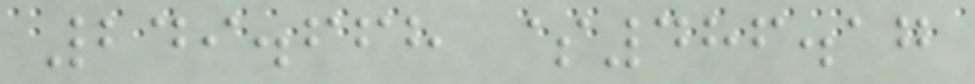249.668 $486.17
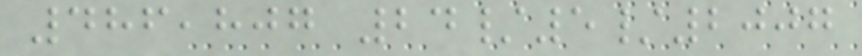486,807 24/5/2007
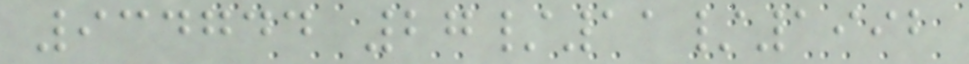934744 27/11/1992
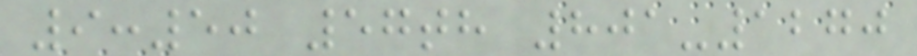9:50 57th 801-1270
